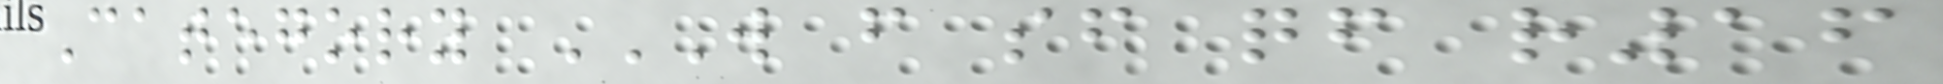Category W F SF QF R16
